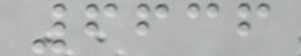6636
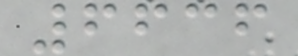6636
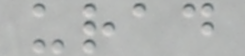urad
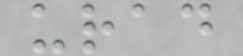urad
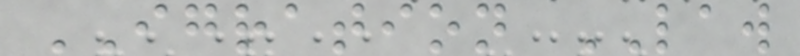IGRATION LAW
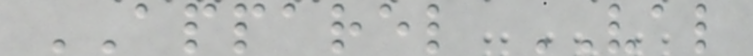APPAREL VAL
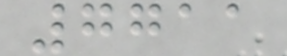7711
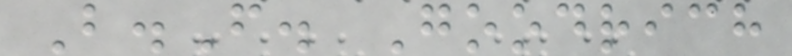B.F. Goodrich
